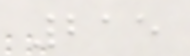215
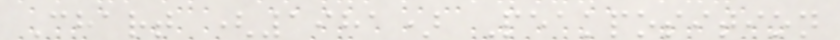Chart (1981) Peakposition
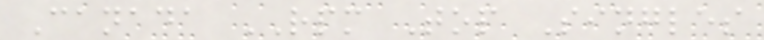Canada RPM Top Singles
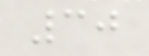30
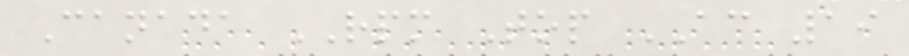Canada RPM Top AC 19
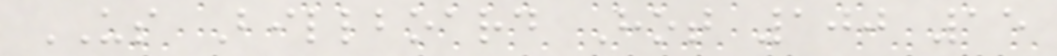US Billboard Hot 100 15
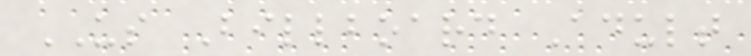US Billboard Adult
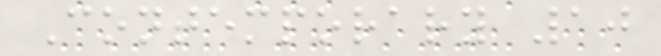Contemporary 10
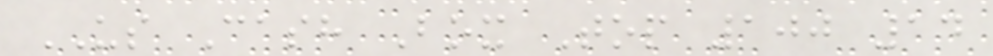US Cash Box Top 100 14
